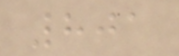801
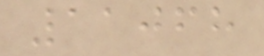11068
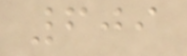609
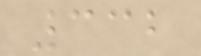332
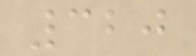320
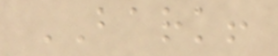BARK!
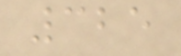325
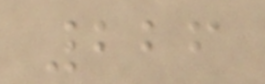226
